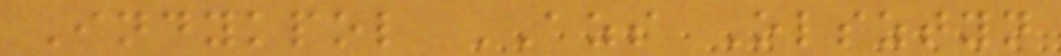Indykpol AZS Olsztyn
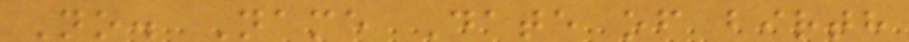No. Name Date of birth
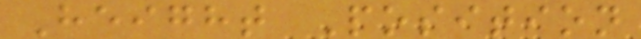Height Position
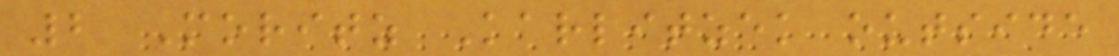2 Moritz Karlitzek outside
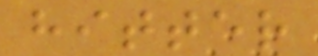hitter
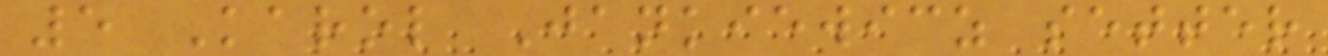5 Karol Jankiewicz setter
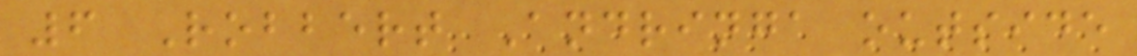6 Robbert Andringa outside
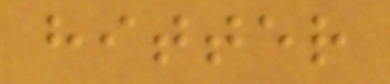hitter
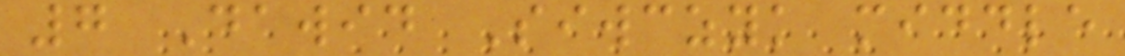7 Dawid Siwczyk middle
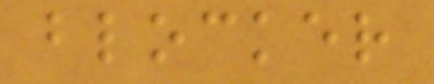blocker
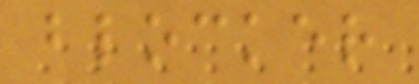blocker
